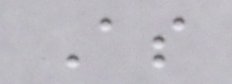As
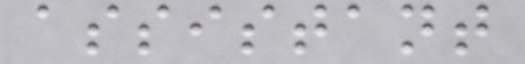assistant
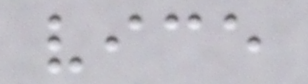vice
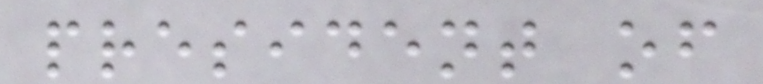president of
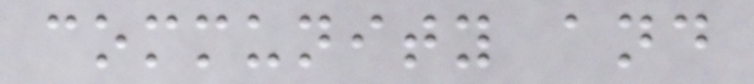community and
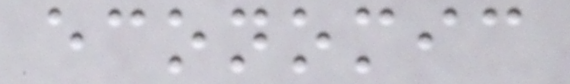economic
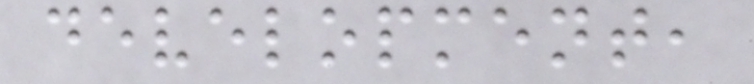development,
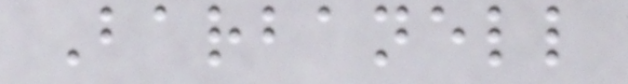Barbanell
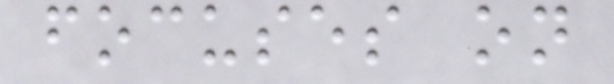focuses on
